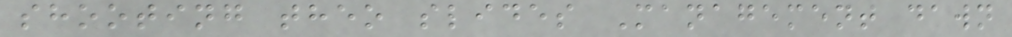shooting theo slides Management dawn
